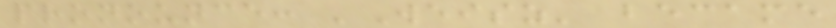pronounce: 'Weisz' became
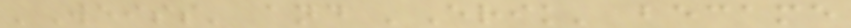'Weiss' and 'Erik' became
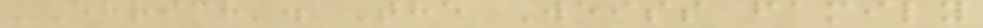'Ehrich'. The Weiss family
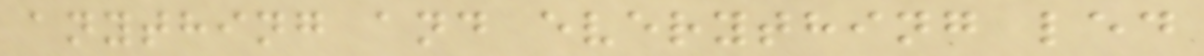anything and everything led
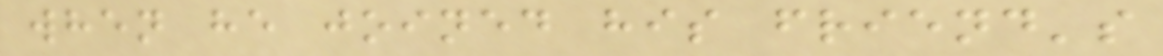when he joined his friend's
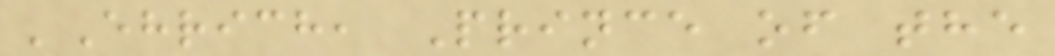'Ehrich, Prince of the
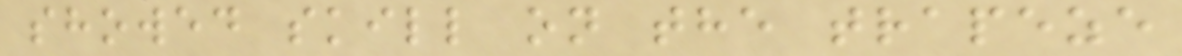showed skill on the trapeze
